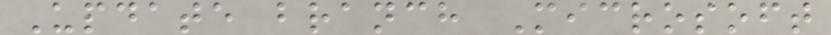Update branch Microsoft
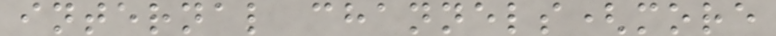internal channels(more
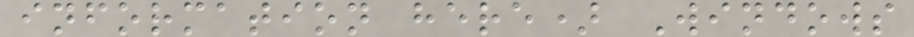information here) Windows
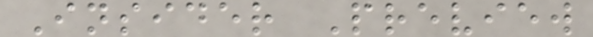Insider Preview
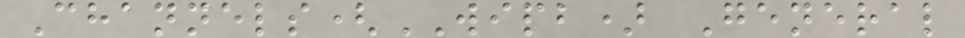Channels(WIPB) General
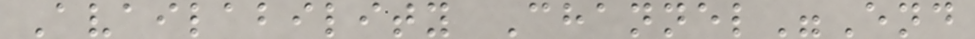Availability Channel"End
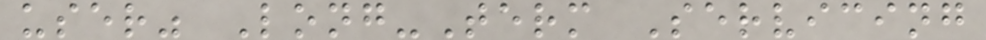user" Long-Term Servicing
